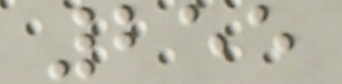255
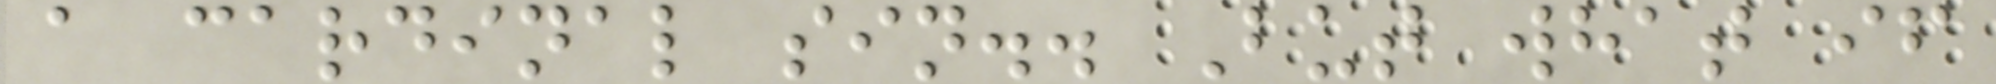a cardinal sin.. But what if
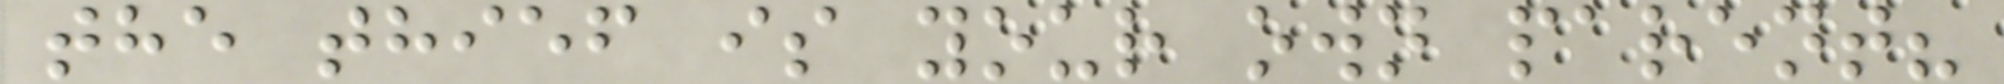the thief is your own parent?
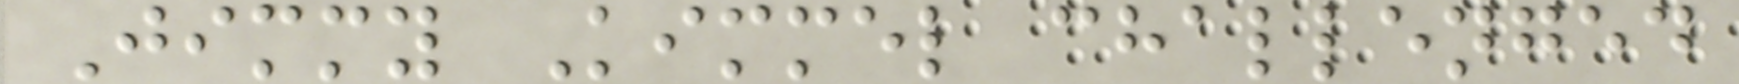Jimmy Kimmel challenged
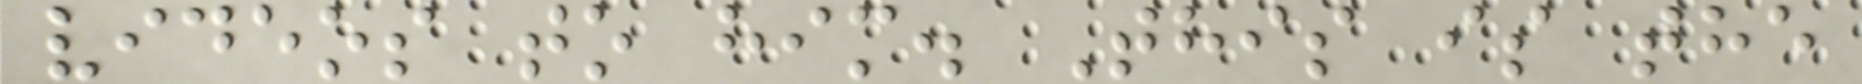videos to him. This is the
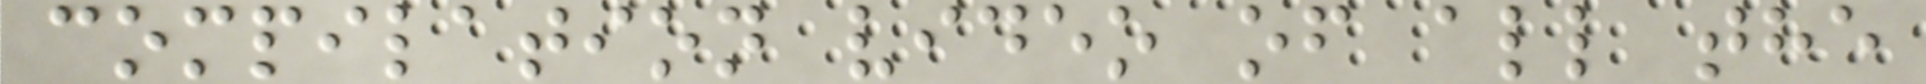compilation video of all the
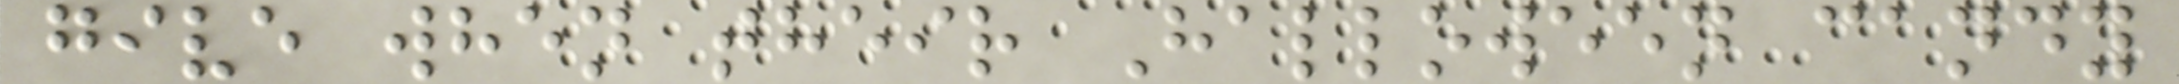give when their Halloween candy
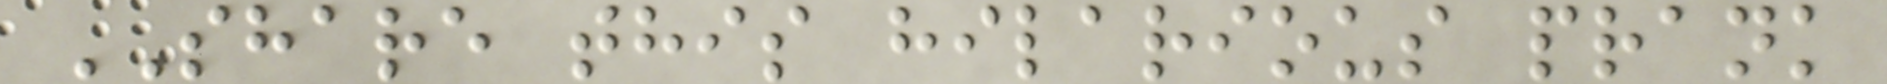SHARE this hilarious prank
